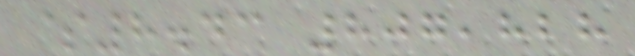$8.43 807,828
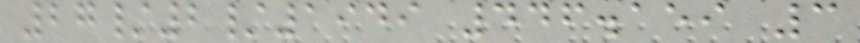27/2/1949 446.159 3
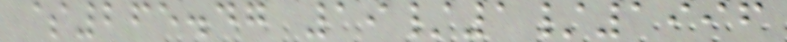$265.47 19/1/1996
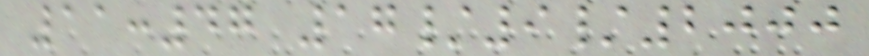11:47 17/9/2000
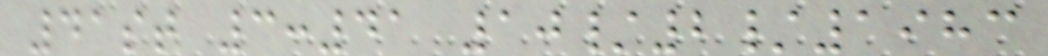41st 3:41 10/2/1983
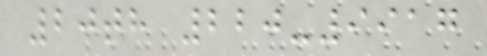20th 220-9917
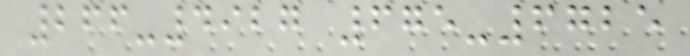266-4927 675-6725
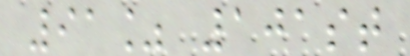91% 101st
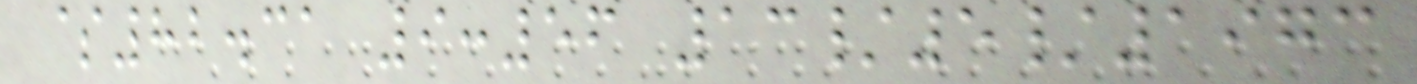$82.31 9:56 13/5/1973
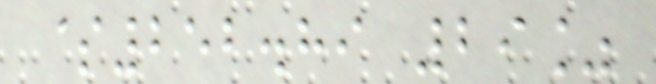$252.89 29%
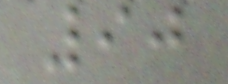90
